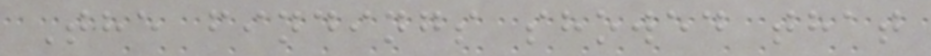The findings showed that
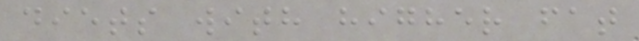diets with higher fat
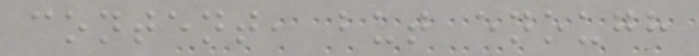content, but enough
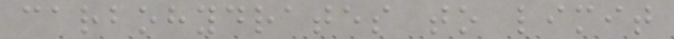carbohydrates to limit
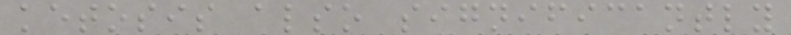ketosis also significantly
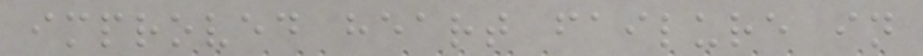improved heart failure in
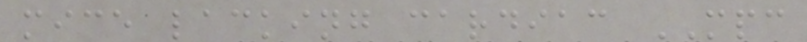mice lacking cardiac MPC
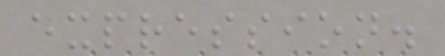expression.
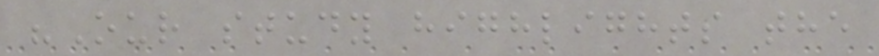"Our study highlights the
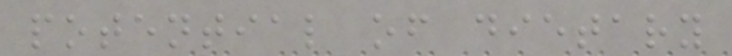potential of dietary
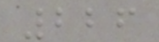226
